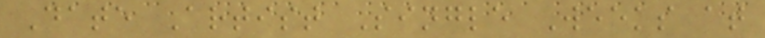Date Artist Single Weeks at
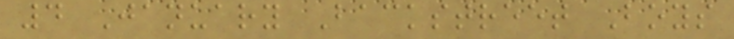4 January Backstreet Boys
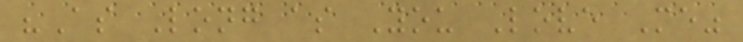"As Long as You Love Me"
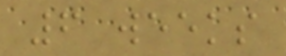6 weeks
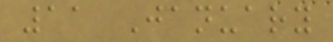11 January
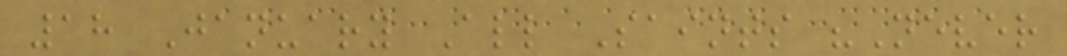18 January All Saints "Never
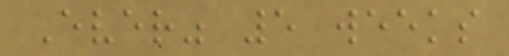Ever" 5 weeks
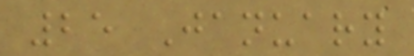25 January
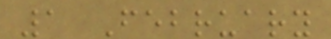1 February
